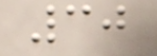30
